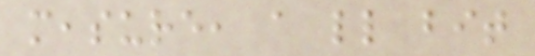measure, a little bit
